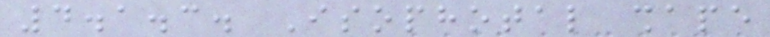4.1.3. Isophotal shape
